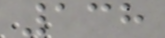138
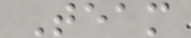Team
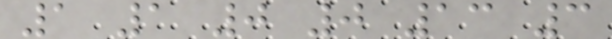1 1 0 0 13 3
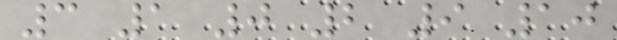3 1 0 2 9 10
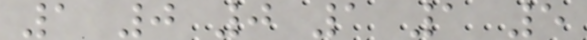1 0 0 1 1 5
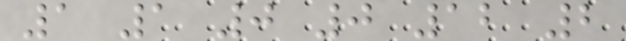1 1 0 0 12 2
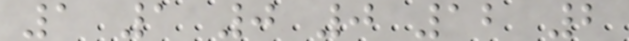1 1 0 0 12 2
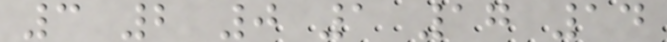3 2 0 1 17 14
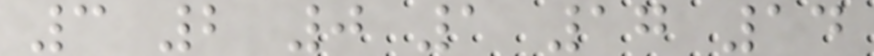3 2 0 1 17 14
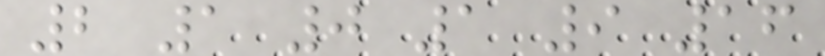2 1 0 1 9 16
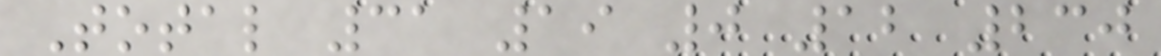Total 31 19 0 12 230
